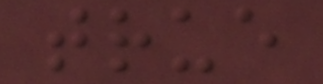true
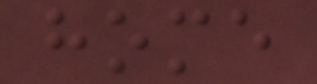home
